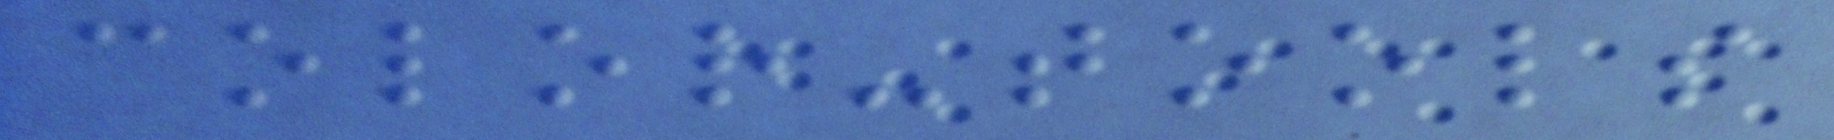color-tools
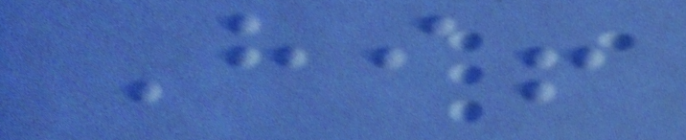Hi!
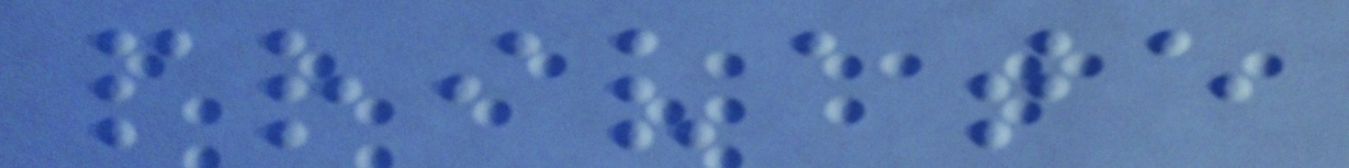private
